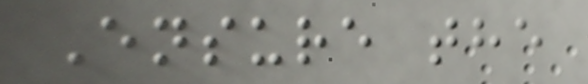Ensure the
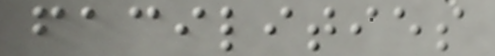facilities
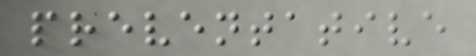preventative
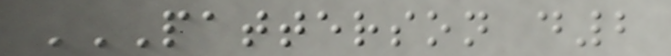PATTERSON D2
